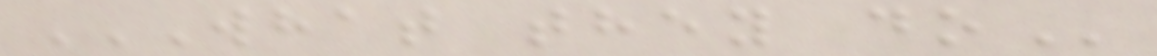WHAT THEY DO
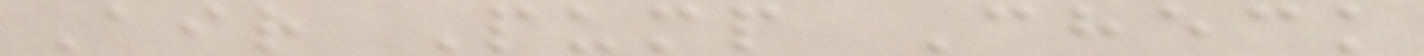Air Pump Check
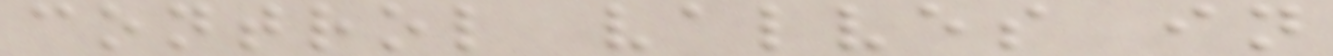control valves in
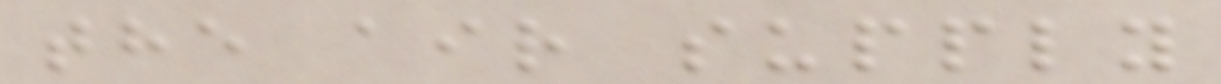the air supply
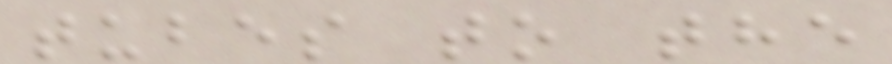tubes to the
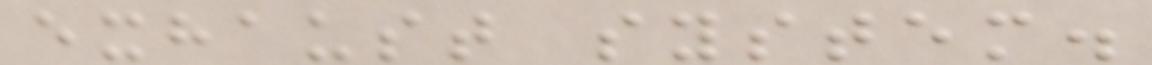exhaust system.
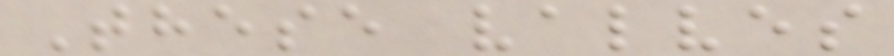These valves
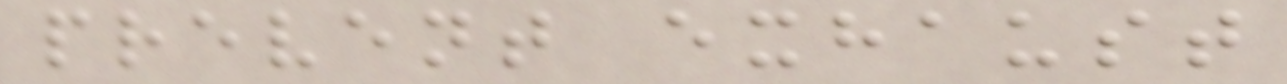prevent exhaust
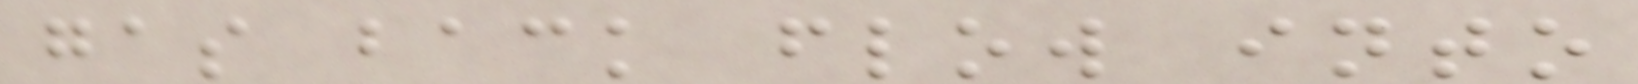gas back flow into
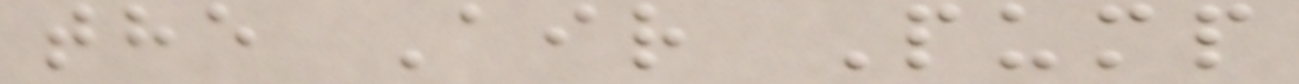the Air Pump
